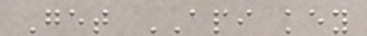Get API key
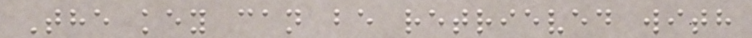The key can be retrieved with
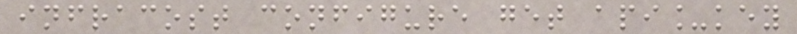infracost configure get api_key
